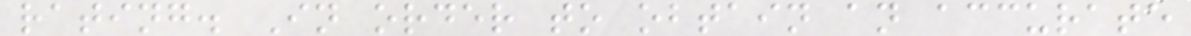rating. In order to obtain an accurate
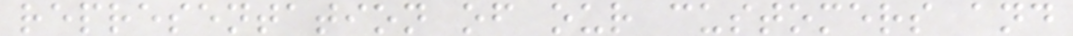representation of our customers and
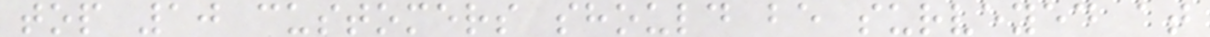top 10 customers should be surveyed at
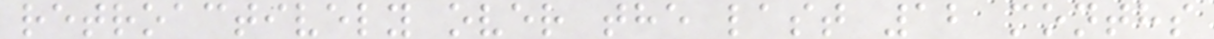retroactively over the last 12 months
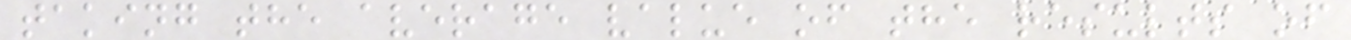taking the average value of the results of
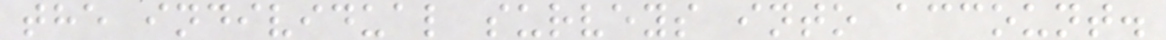the individual surveys into account.
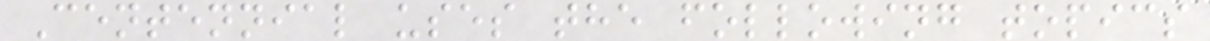Centennial uses the following topics
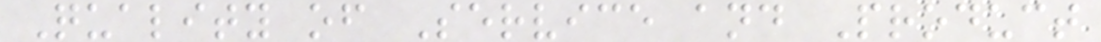Quality of Service and Product
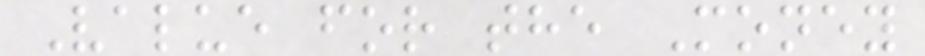Value for the Money
